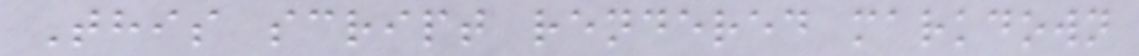This script rendered markdown
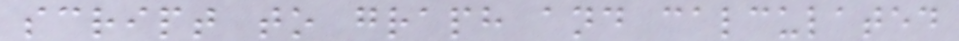script to graph and calculated
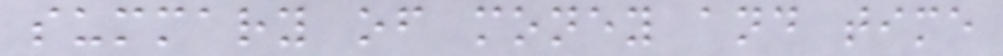summary of money and time
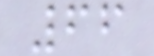66
